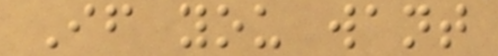If you want
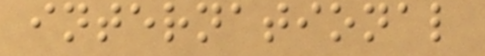international
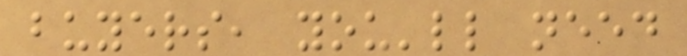buyers, you'll need
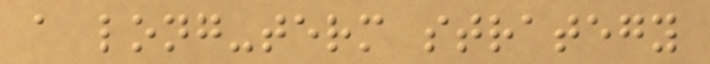a long-term strategy
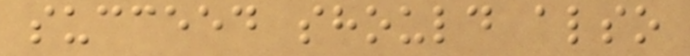succeed should also
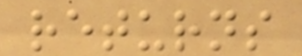returns
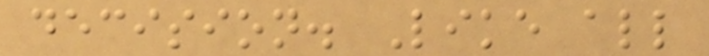decision. Like all
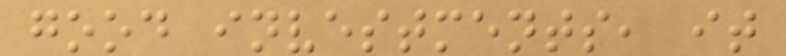good investments, it
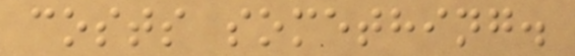costs something.
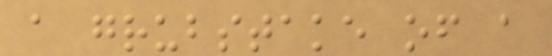a grubstake of a
